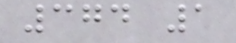374 1
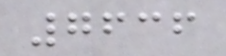7636
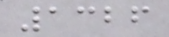1326
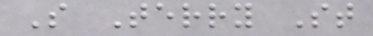S Terry St
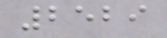2529
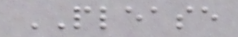PLEASE
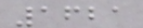1621
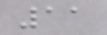11
